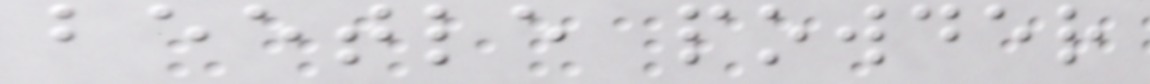beetle powder
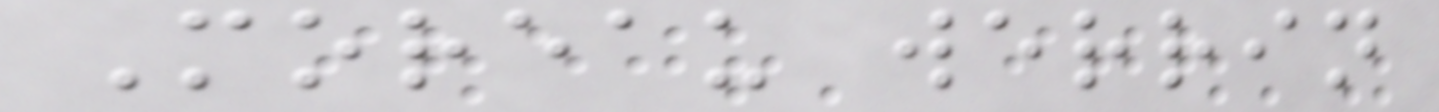Moreau werrin
